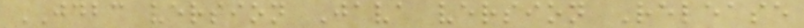JDBC version Java version Release
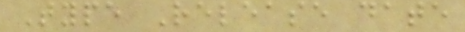Type Release date
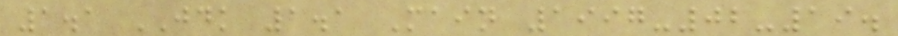1.1 JDK 1.1 Main 1997-02-19.
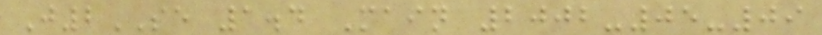J2SE 1.4 Main 2002-05-09
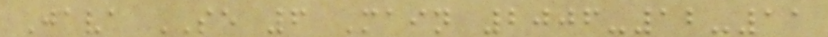Java SE 6 Main 2006-12-11
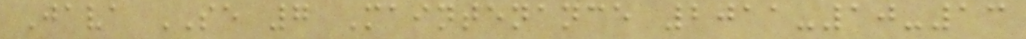Java SE 7 Maintenance 2011-10-13
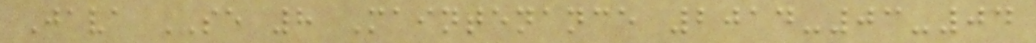Java SE 8 Maintenance 2014-03-04
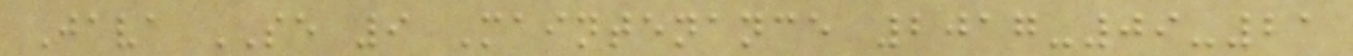Java SE 9 Maintenance 2017-09-21
